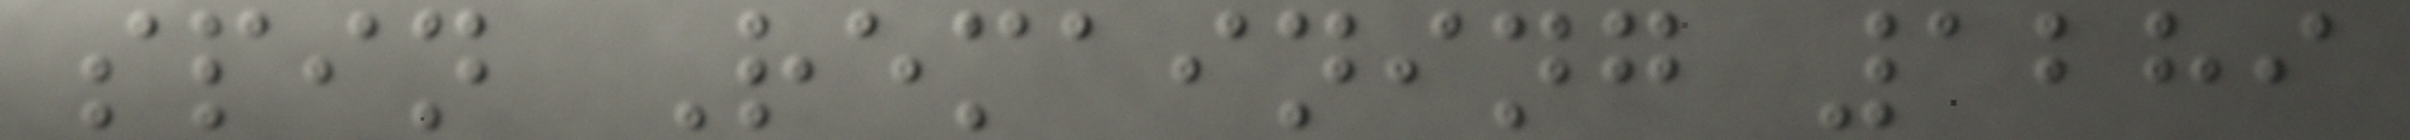spin Remaining 1289
